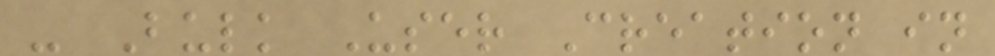- Bulk User Creation in
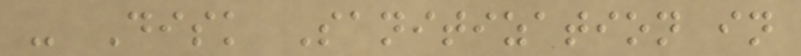- Disk Sanitization in
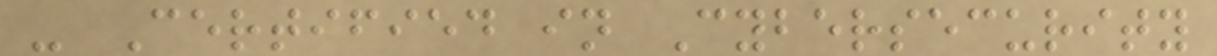- Certified in Cybersecurity
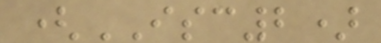(ISC2)
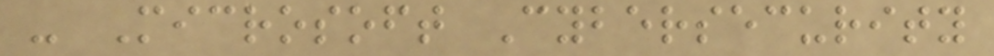- Microsoft Cybersecurity
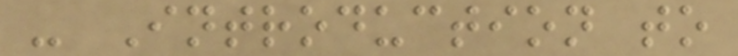- Introduction to
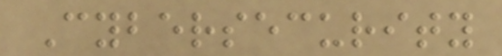Cybersecurity
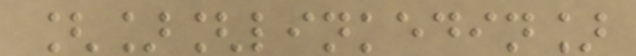[][linkedin]
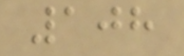108
